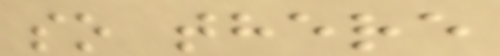so there
